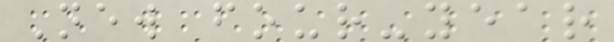New four-year
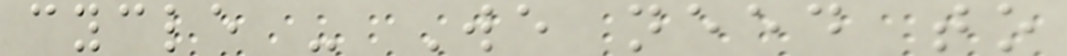cycle - We need to
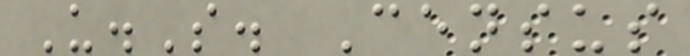U.S. Census
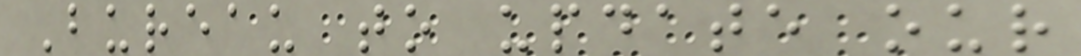Bureau to update our
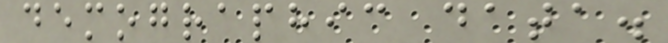demographic data.
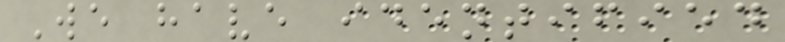We have identified
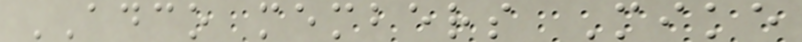ADCO members Mike
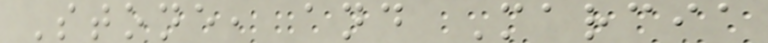Stone, and Marcia
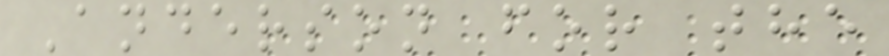Anderson for the
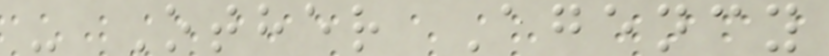- Other Agency
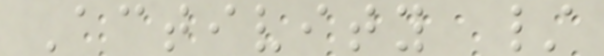Activity /
